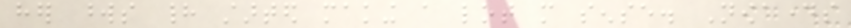her words had started making a lot more sense. Nowadays
